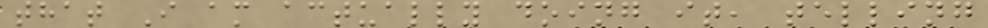that I am actually doing it, telling
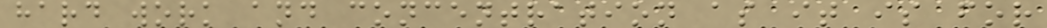hard work and concentration as it is for
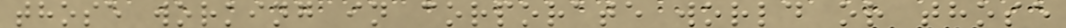those working in corporate world or those
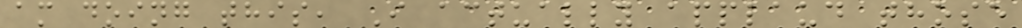am doing this, I actually applaud those
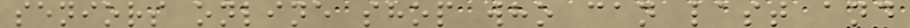seniors online shop who can last and
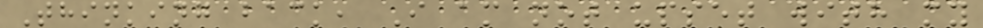Thinking back, I am not upset with my
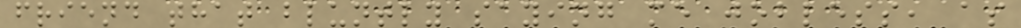friend that bluntly saying me jobless, as
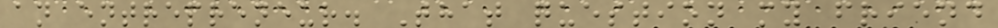an entrepreneur. That question my friend
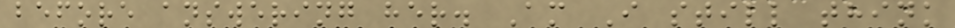before answering her. Am I still think
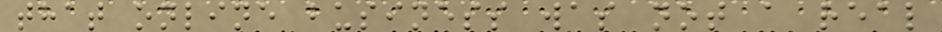that online business was not a real
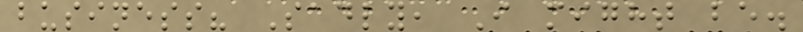business? Sadly, I might be.
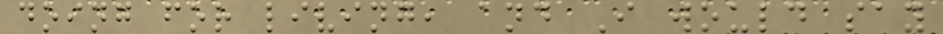doing for living, and I would say
